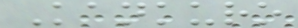Kankuro
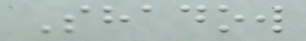Shadow
